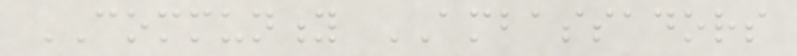COMMUNITY AMBASSADORS
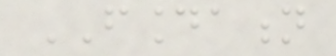FOUNDATION
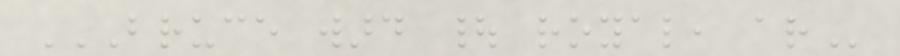BRUCE WARD | ROYAL, AR
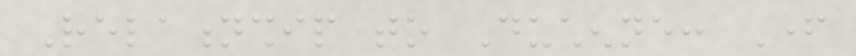Relationship to Duchenne: Father
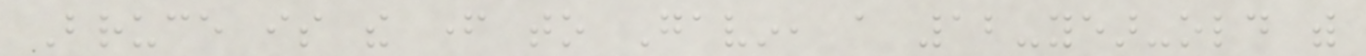Bruce is the father to Gavin, a 12-year-old with
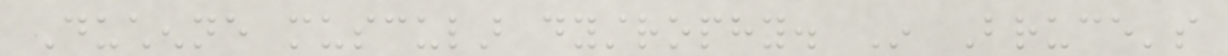Duchenne muscular dystrophy. In Bruce's
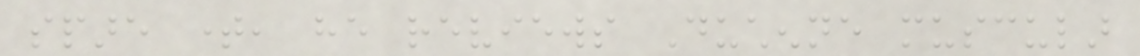spare time, he reviews Duchenne muscular
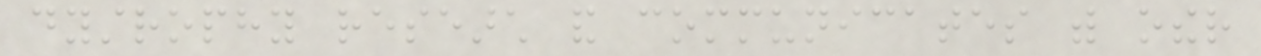dystrophy research and communicates with other
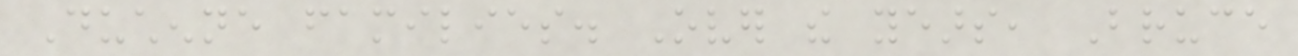Duchenne families. Over the years, Bruce
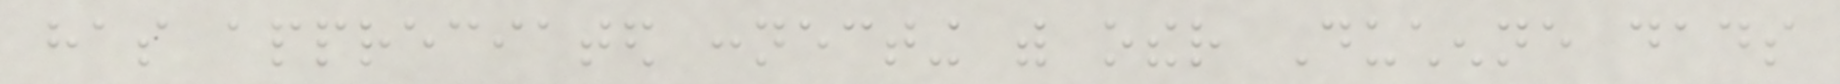has appreciated connecting with other Duchenne dads
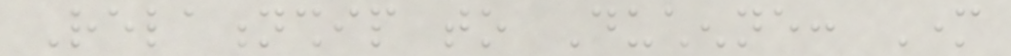Relationship to Duchenne: Mother
